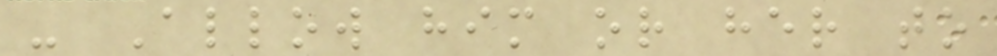- Allow him or her to
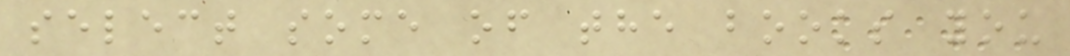select some of the books you
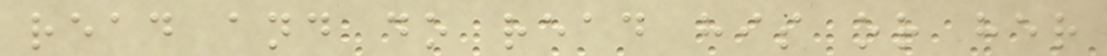read and do read his or her
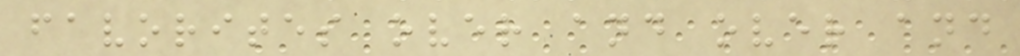favorites over and over and
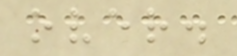over.
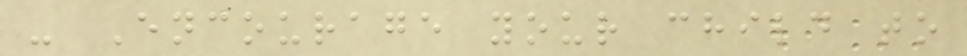- Encourage your child to
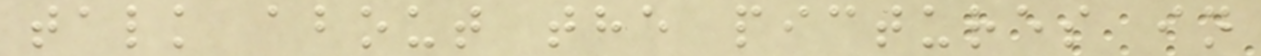talk about the pictures in
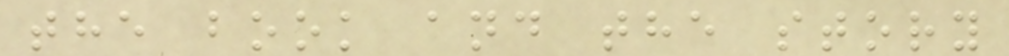the book and the story
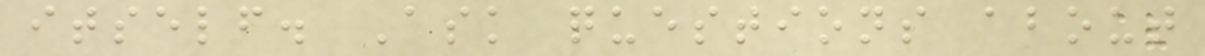itself. Ask questions about
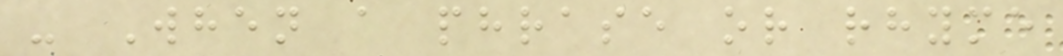- When a phrase or rhyme
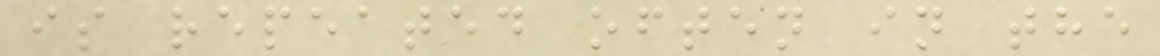is repeated often in the
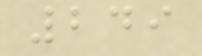249
